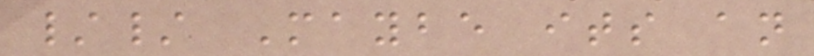// Maybe its an
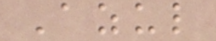Azul
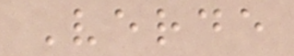Verde
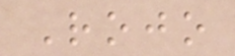Rojo
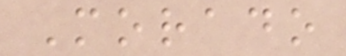Morado
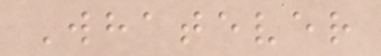Whatever
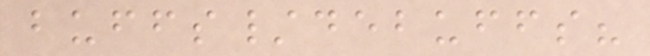buffs/debuffs?
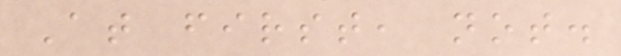At first, not.
